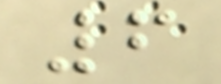6
